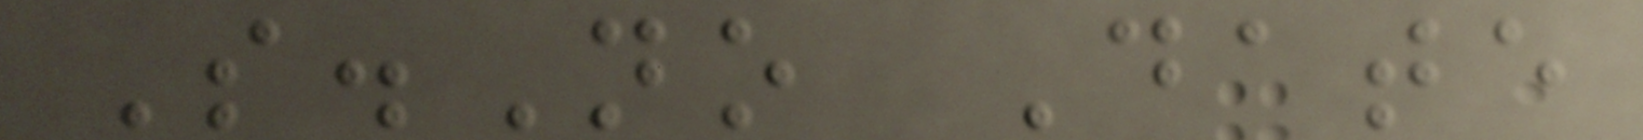S.No Date
